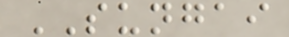SUNGAI
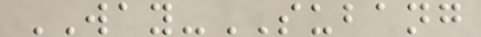WAY-SUBANG
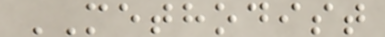METHODIST
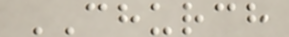CHURCH
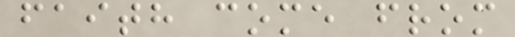faith come from
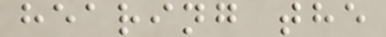hearing the
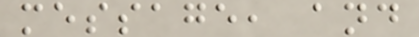message, and
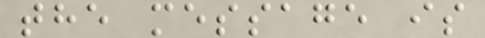the message is
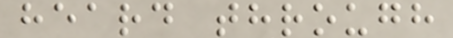heard through
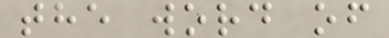the word of
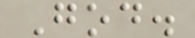God.
